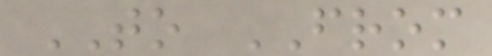TO FROM
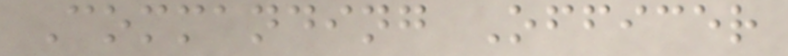Commanding Officer
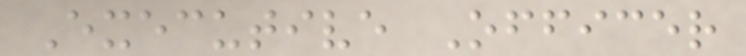Executive Officer
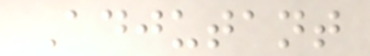Adjutant
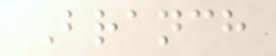Branch
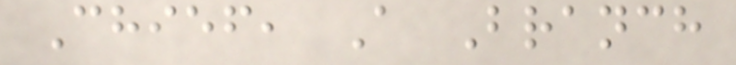Chief, A Branch
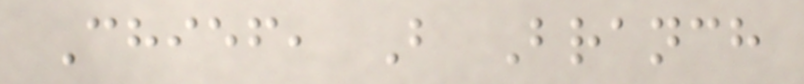Chief, B Branch
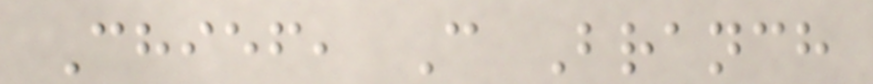Chief, C Branch
